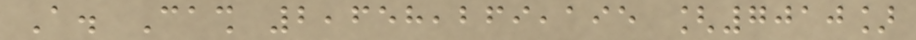A. Cash 2,658,269,195 [7010]
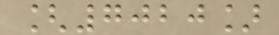[7020]
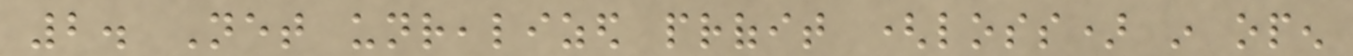2. Net unrealized profit (loss) in open
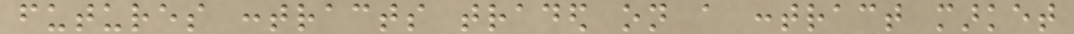futures contracts traded on a contract market
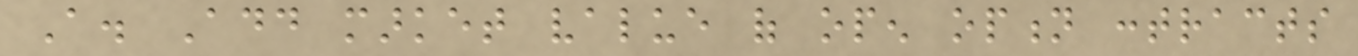A. Add market value of open option contracts
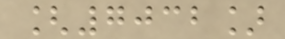[7032]
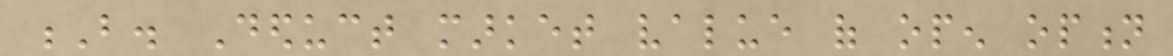B. Deduct market value of open option
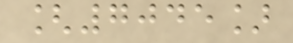[7045]
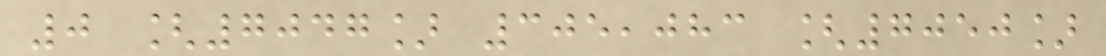0 [7047] 305,083 [7050]
